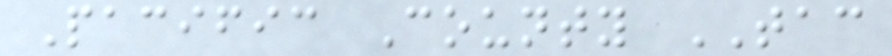Pacific County TAC
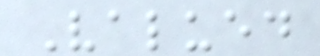Valued
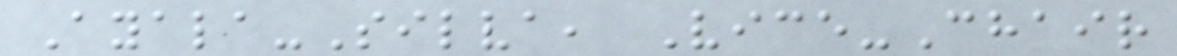Ayala-Silva, Vice-Chair
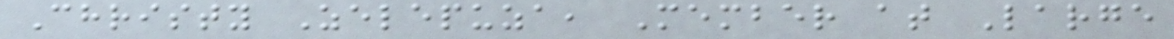Christy Zelepuza, Member at Large
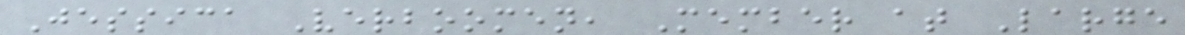Jessica Verboomen, Member at Large
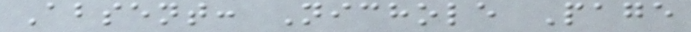Absent: Nichole Page
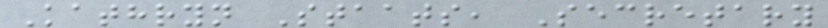Kathryn Staats, Secretary
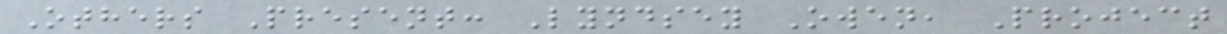Others Present: Lyndsey Owen, Project
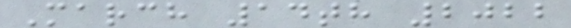March 14th 2022
